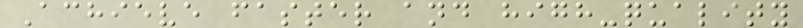Achieve faster and high-quality
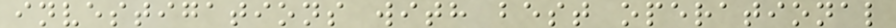investigations with best operational
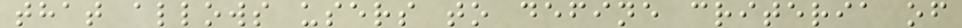that allows users to define criteria of
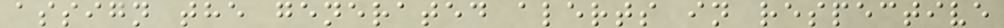assign the generated alerts in respective
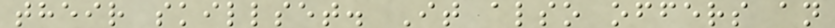their skillset. It also offers an
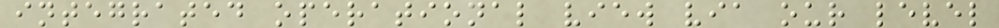integrated operational view via our level
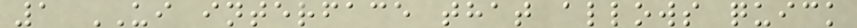1 UI interface that allows quick
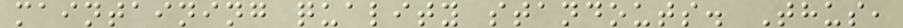maintaining quality standouts. Thus,
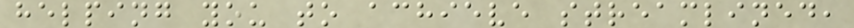helping you to achieve streamlined,
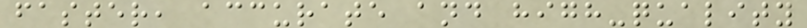faster, accurate and high-quality
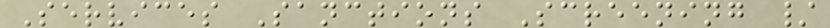Services Sanctions Screening /
